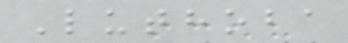Luthoba
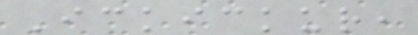Ickickur,
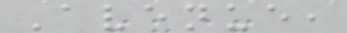Avenue,
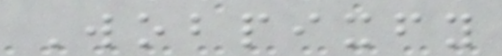Wobpixfy
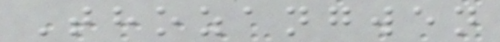Thozangwen
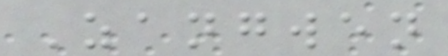Zangwen
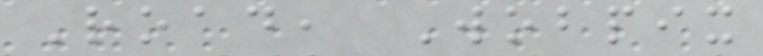Road, Wobpix
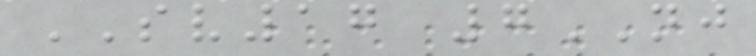SV17 7NJ
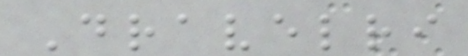Dravelri
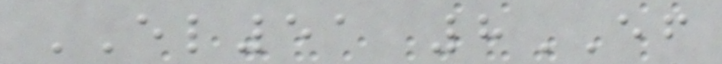EL51 8EF
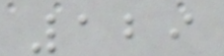129
